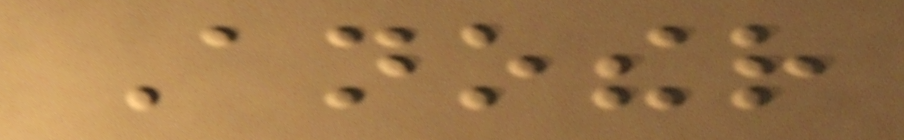Another
